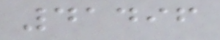41496
